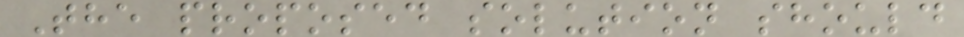The proposed solution should
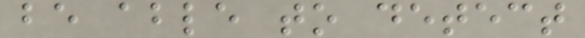be able to detect
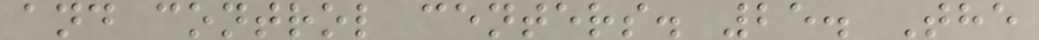and control centers. 25. The
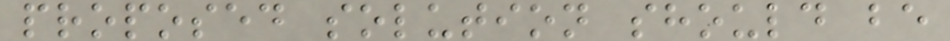proposed solution should be
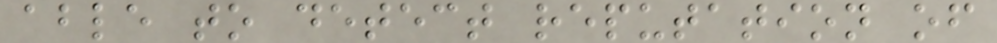able to detect reputation of
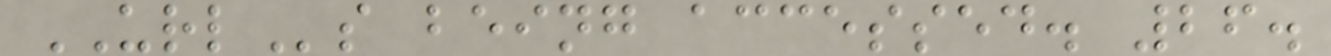URLs being accessed. 26.
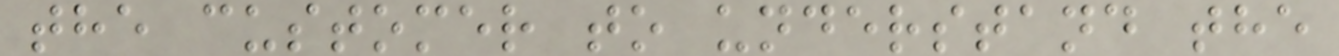the customer to understand the
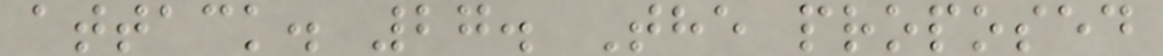attack. 27. The proposed
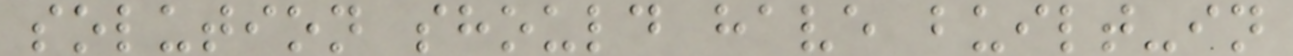solution should have built-in
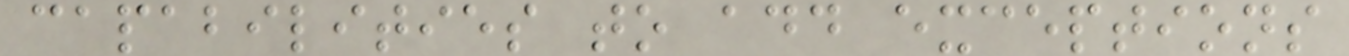capabilities to add exceptions
